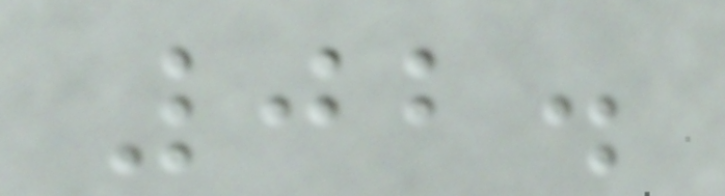02.
